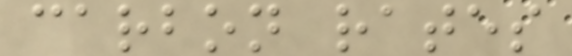carbon rates
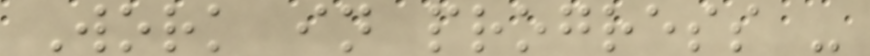Work in progress -
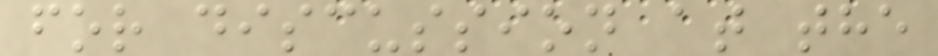for discussion at the
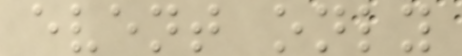event only
